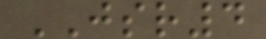JSR4
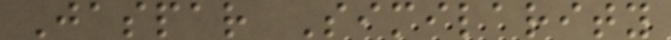Jaspar Similarity
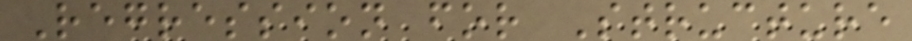Regression for Structure
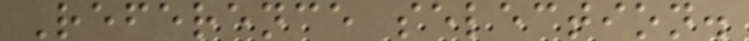Reference selection.
